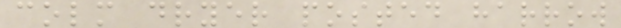colm dryer posted harrow
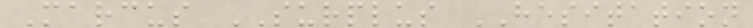Marcus SURPLUS HESITATION
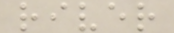river
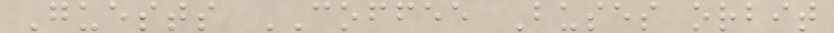Guests COFFEE Buses orbit
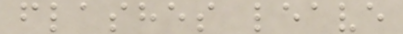flashes leave
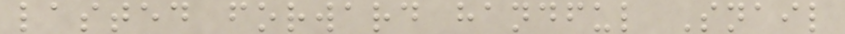lasted forward handful Snail
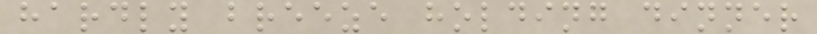hardly breeze holding dinner
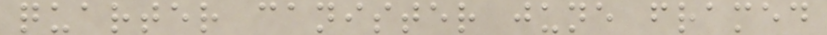quarter canister june framed
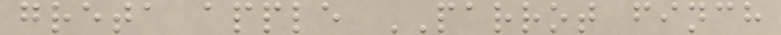greta apple PARROT finch
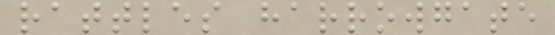rattles harrowgate
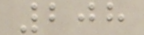208
